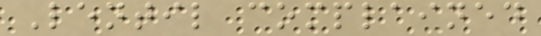Lentil complained
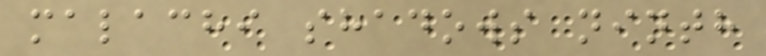malachi shadows ninth
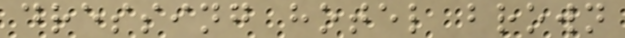dressing hotel brown
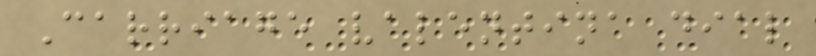Carriage valentina dial
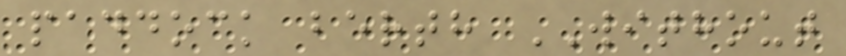paddock berth WITHOUT
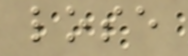lose
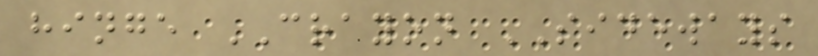hinge CRAYON SIDEWAYS
